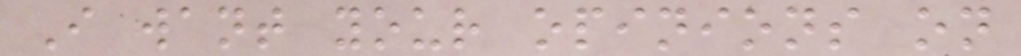I want your opinions on
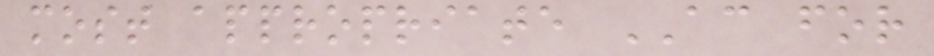most appropriate AC for
